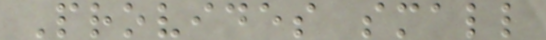Provides small
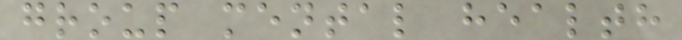group mental health
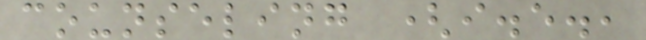counseling (i.e.,
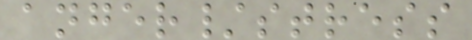anger/stress
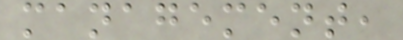management,
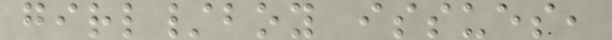girl/boy issues,
